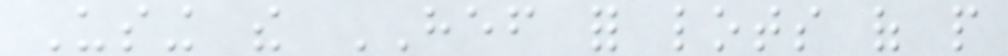Using the HEF for lots of people
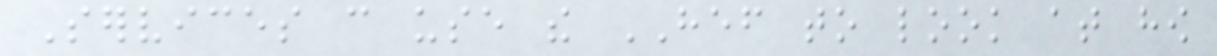Services can use the HEF to look at how
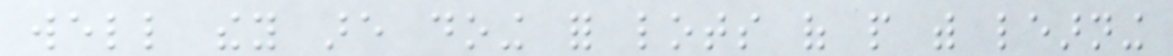well they are doing for lots of people with learning
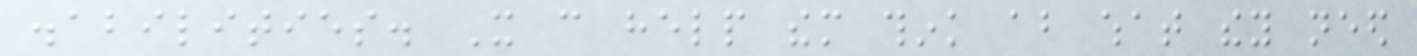disabilities. It can help them think about what they need
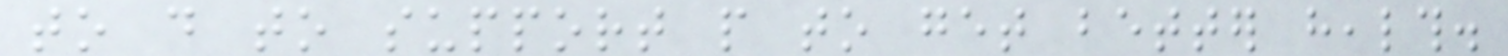to do to support people to get better health.
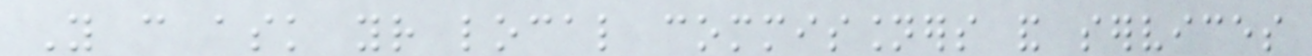You can ask your local commissioners and services
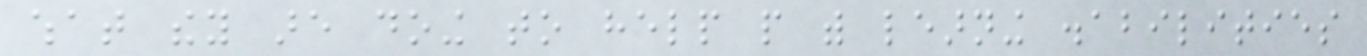what they are doing to help people with learning disabilities
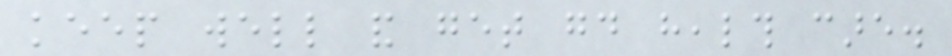keep well and get good health care.
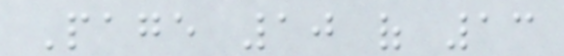Page 10 of 13
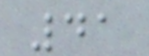41
